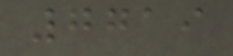7719
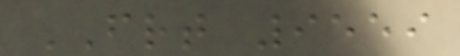FRT 9559
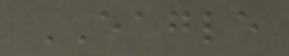EAGLE
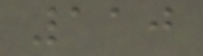110
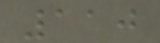110
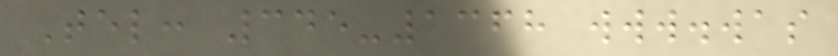Tel: 345-1368 www.was
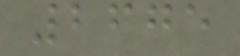2675
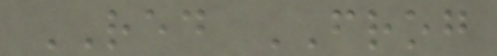RED FROG
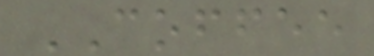COFFEE
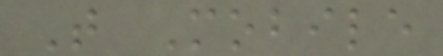T Mobile
